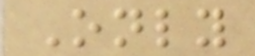Only
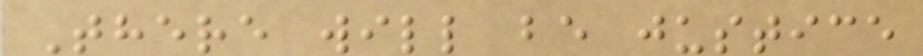There will be justice
